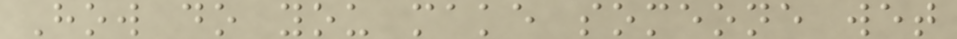How do you make someone wet
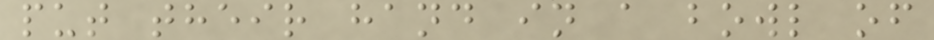put their hand in a bowl of
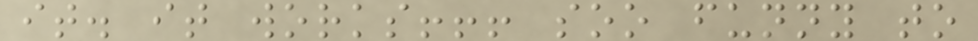it. it works!!! soo funny to
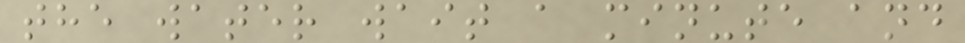the water wait a minute and
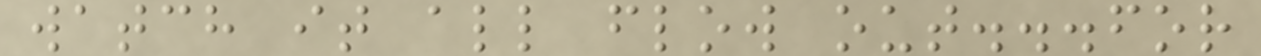watch it all flow out...for
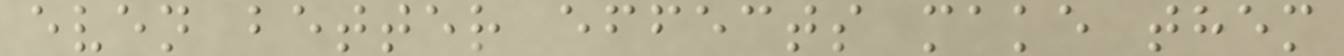even better effects make them
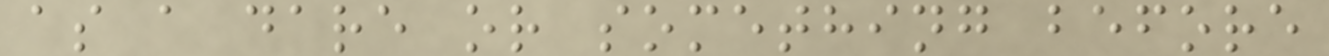as a dare or something before
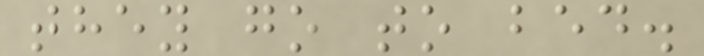they go to bed.
